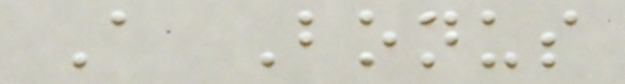A Bonus
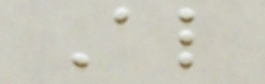Also
